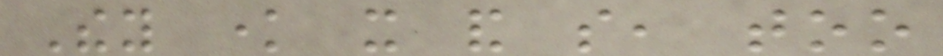They know it and so, too
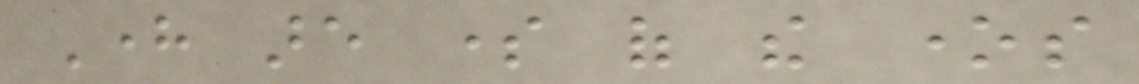Here are some of the ones
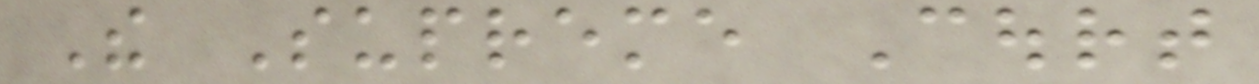The Supreme Court
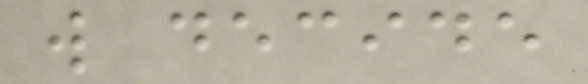will decide
